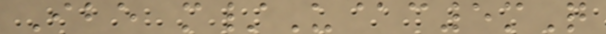Ibe m/U@c5mQ
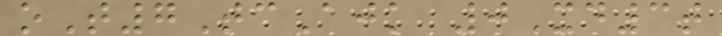oT7TcAjk 0Xd3t
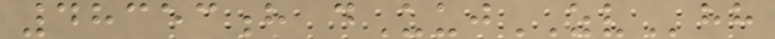48353h dUujZVhh
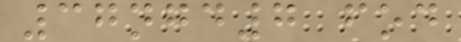37ngd7 fod
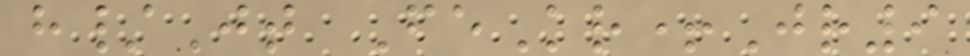h/Jt FeKr+Jr9
